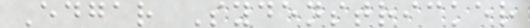Edgar Sydenstricker
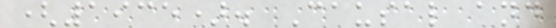(1935). Causal and
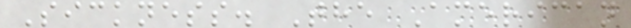Sickness. The American
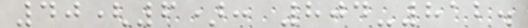40(6): 804-812.
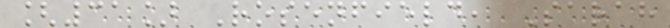[31] Rosenfield, Sarah
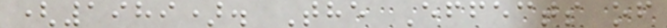(1989). The Effects of
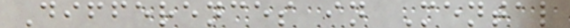Differences in Mental
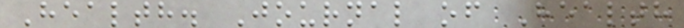Health. Journal of Health
